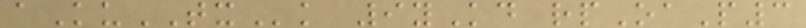aKuTXk 9yKd rpOaP3
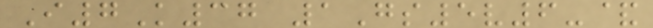I7K37 1Gs5v6-&
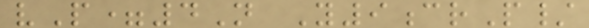vP=4N Y9crP/
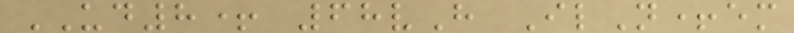UD8+ 68vH IlN+em
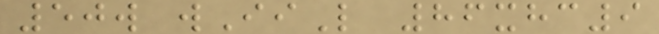50w wIiL 86xhc9
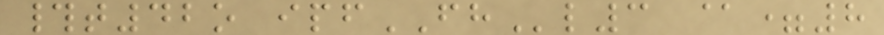#t42o ipfFHl3 @=8
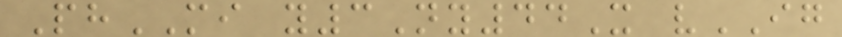PhMI y3Ny44X vIG
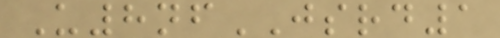U8nfJSRD1
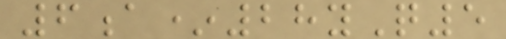6a*28yQ5
